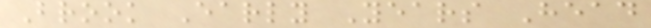Brook Early Years Head
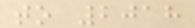to 2018
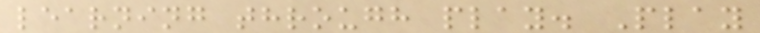learning through play. Play
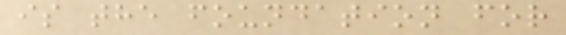is the foundation for
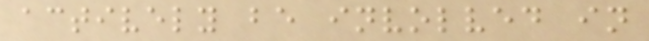actively be involved in
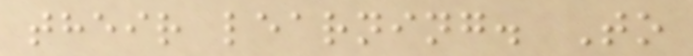their learning. To
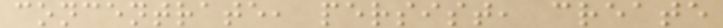concentrate, persist, create
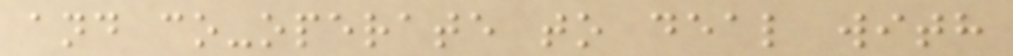and co-operate to deal with
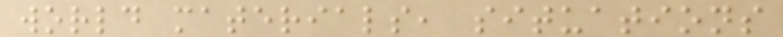world materials, situations
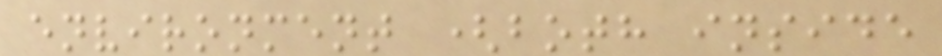environment (both inside
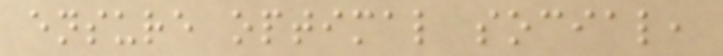ensure optimal social,
